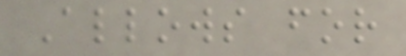Allows for
